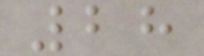28
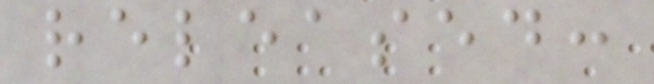released:
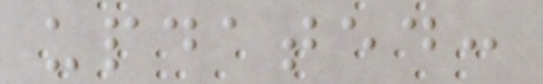updated:
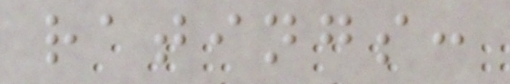ratings:
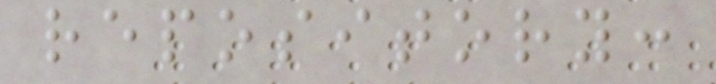repository:
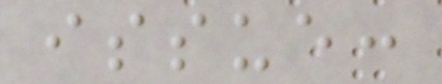issue:
